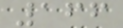166
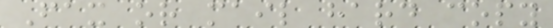Fax or mail hard copy
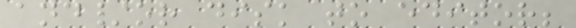and/or disk to editor;
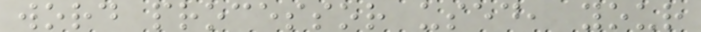word processor used, your
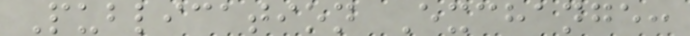Publication Exchange:
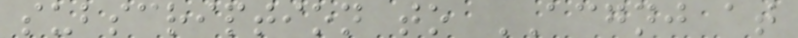subscription to ACGNJ at
